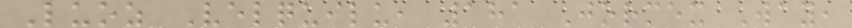Luoz Velquilu, 181 Jormex Way,
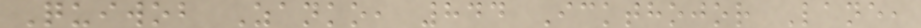Quiwob Zanko, 844 Ickthojor Lane,
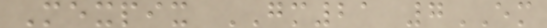Mexpix GM21 7EM
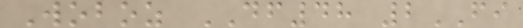Woboz DF48 2FI
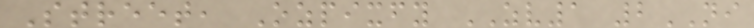Street, Ozpixfy ZV1 2NI
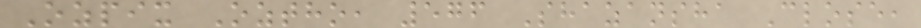Ozpix Oztho, 576 Shazansha Close,
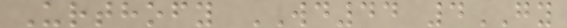Urthofy WD44 4GY
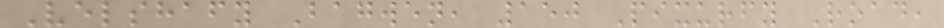Velshafy Bagwen, 150 Pixurfy Road,
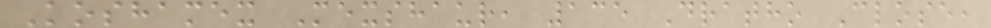Koshamex Mexshaur, 135 Dratho Close,
